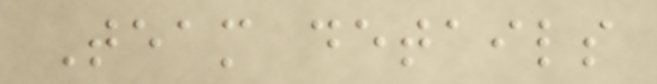Team details
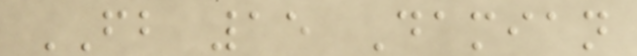FB 15 Damian
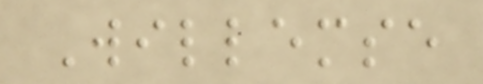Willemse
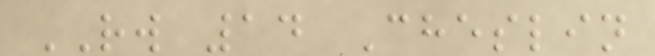RW 14 Cheslin
